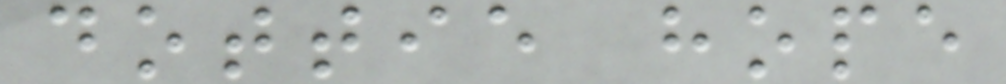dottie hope
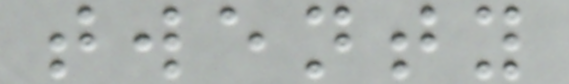twenty
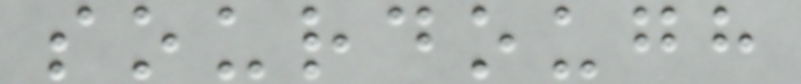sourdough
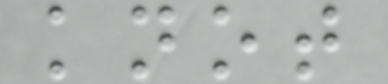knot
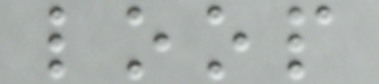loop
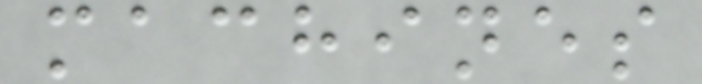machines
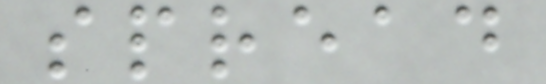spread
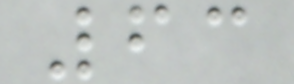63
